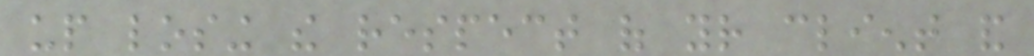up losing the respect of your client and
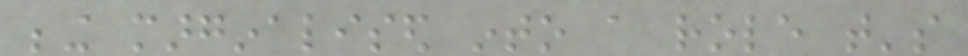being marginalised into a role that's
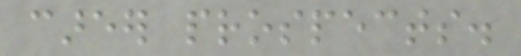career prospects.
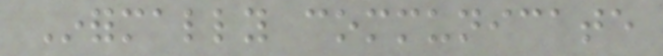Informally communicate
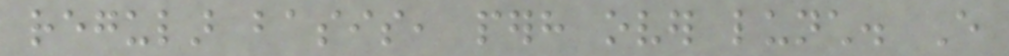regular basis, perhaps over lunch. Every
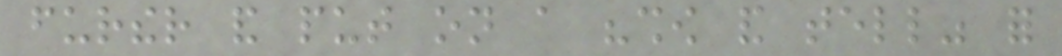further and put on a "show and tell" for
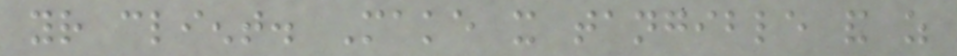your client. Make it tangible and as
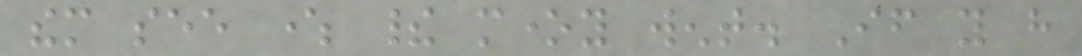them see where their money went. If you have
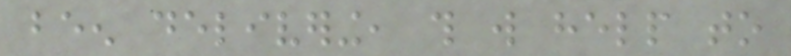been delivering, this will help to
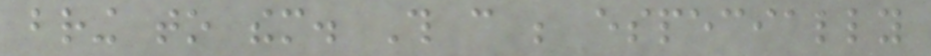bring to them. This can be especially
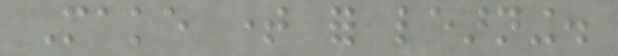Make time for learning.
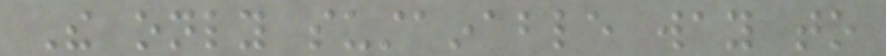The only sustainable way to
